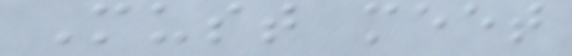Must meet
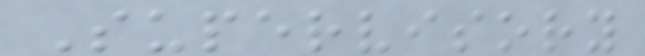Supervisory
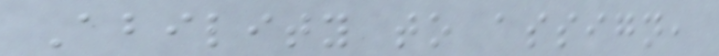Ability to assign,
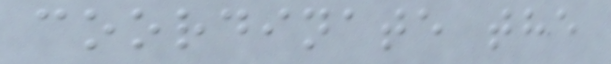coordinate the
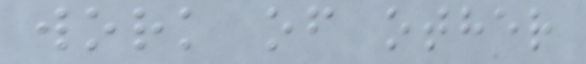work of other
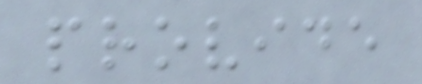provide
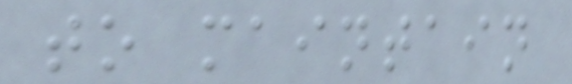to maintain
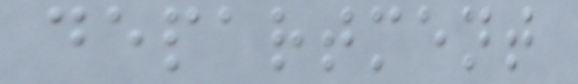department
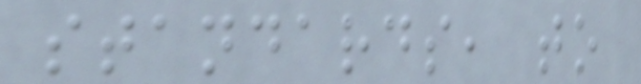standards, to
